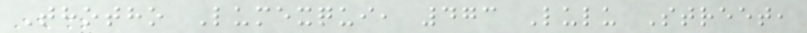Thotho Lumexqui, 473 Lulu Street,
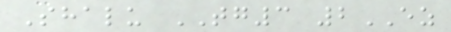Shalu TG3 2EZ
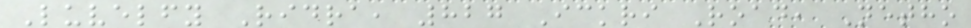Luvelfy Ridra, 827 Ickri Road, Netho
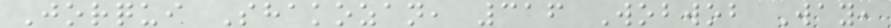Jorqui Shakozan, 316 Wobwob Way,
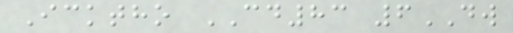Icktho CD83 6DW
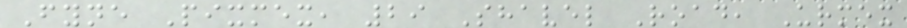Fyne Pixmex, 29 Shavel Road, Urmex
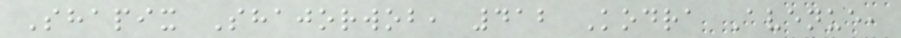Shapix Shajorwob, 412 Kodra Avenue,
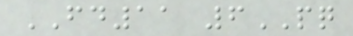FD11 6PQ
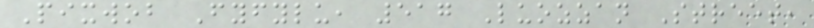Pixwob Fyfylu, 517 Luozzan Street,
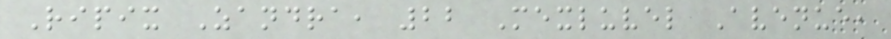Ripix Zandra, 22 Mexluvel Avenue,
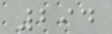294
